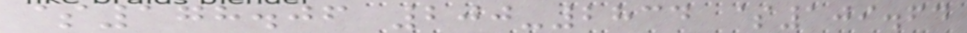$178.06 200-2834 $109.64
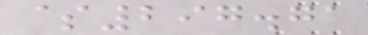$297.71
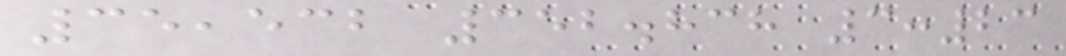35,532 352.838 3:23
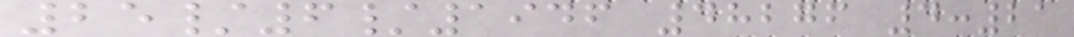25/6/1946 48276 4:21
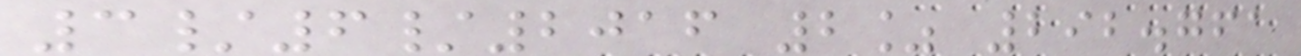3/6/2016 2% 292.761
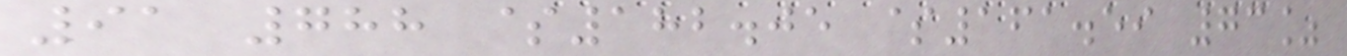91 788 $182.05 $161.59 73%
